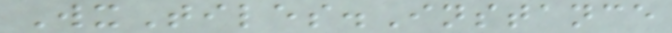WxTiles.Instance
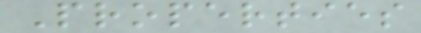Properties
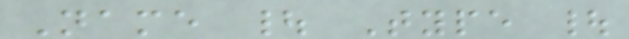Name | Type |
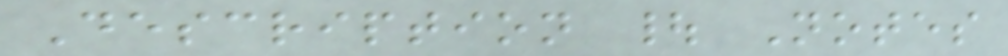Description | Notes
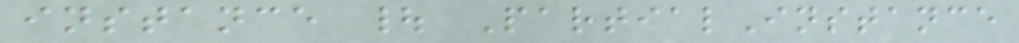instance | PartialInstance
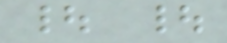| |
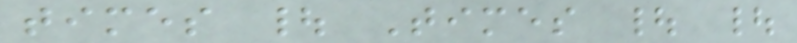times | Times | |
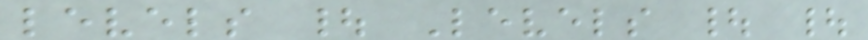levels | Levels | |
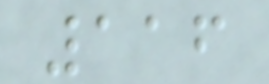116
